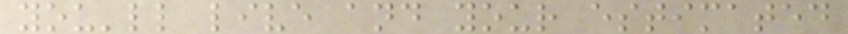you'll live and your estimated
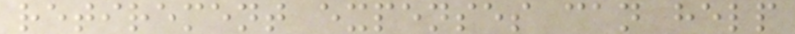retirement expenses can help
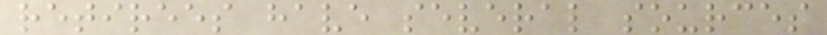retirees have several sources
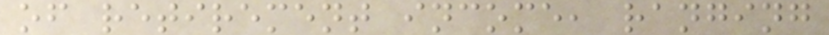of retirement income, ranging
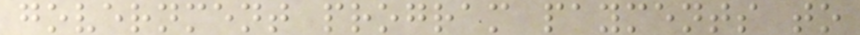government program payments to
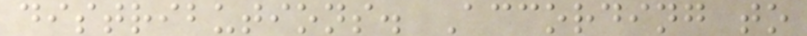distributions. According to
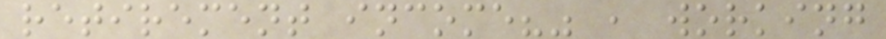retirement income?" , working
